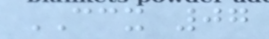CCX 07
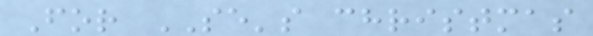For SE's christmas
